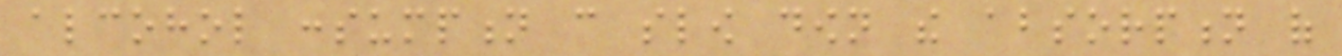alcohol consumption can slow down the absorption of
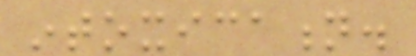intoxication.
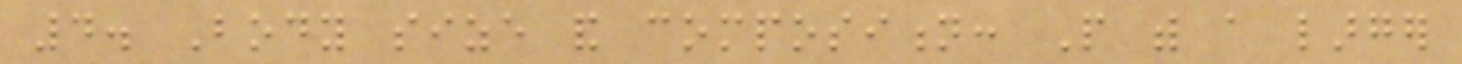4. Body size and composition: People with a larger
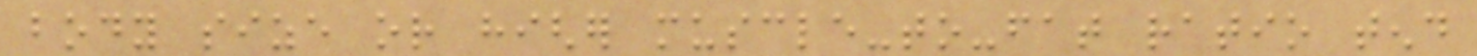body size or higher muscle-to-fat ratio tend
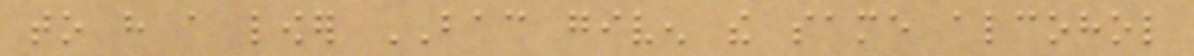to have a lower BAC given the same alcohol
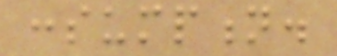consumption.
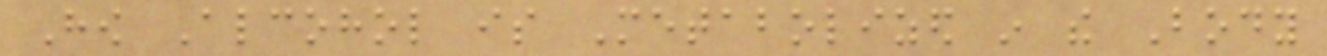How Alcohol is Metabolized in the Body
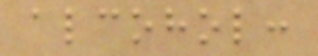alcohol:
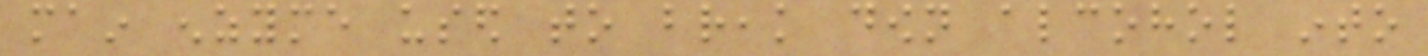main enzyme used to break down alcohol into
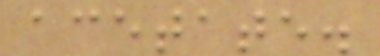acetate.
